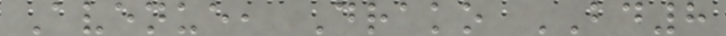Avenue, Drako BD8
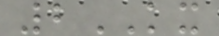2KX
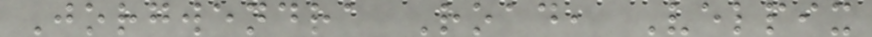Jorgwendra Road, Velpix
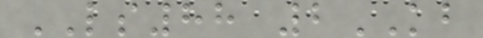LS88 2KB
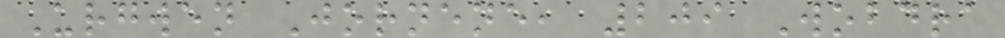Urgwen Jornene, 209 Wobdra
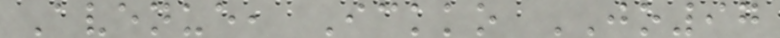Avenue, Ickko JO97
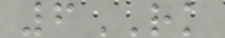6RK
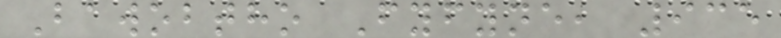Bawobtho Fyfyne, 935
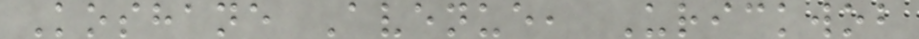Koshane Avenue, Urickwob
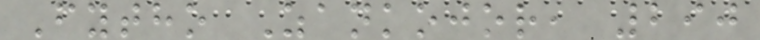Fytho Zankojor, 290
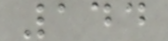144
